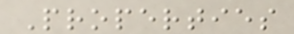Properties
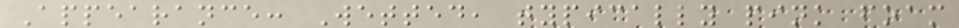Appearance: Wetted, typically pink foam
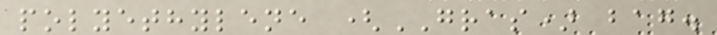polyethylene (GRAS) bag.
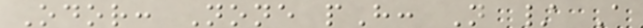Odor: None pH: N / A
